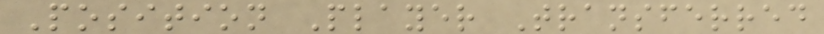Position Player Transferred
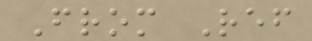From Ref
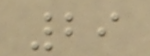29
